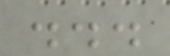...
